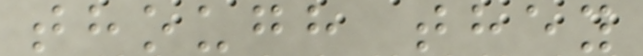though they
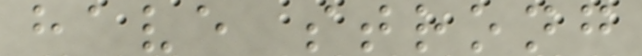have strong
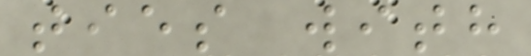ties with
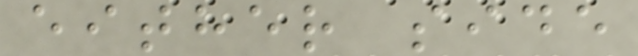either side
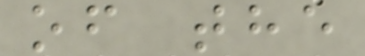of the
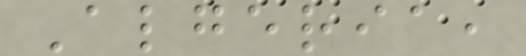Algeria,
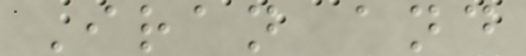Iran and
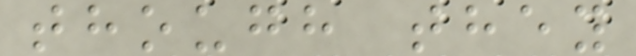though they
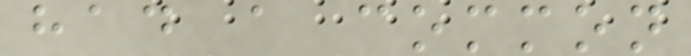had a common
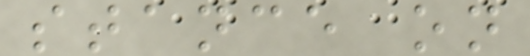stance on
